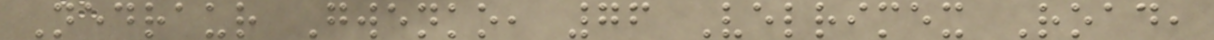Nedraur Gwenko, 76 Velrimex Road,
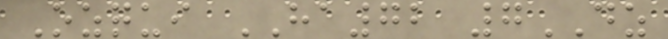Ozqui HA72 7DZ
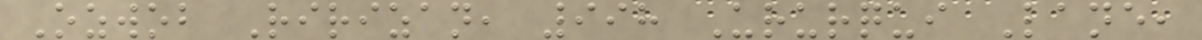Ozwob Ririzan, 998 Ururqui Lane,
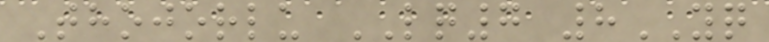Thojorlu LQ7 8YQ
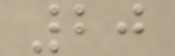20
